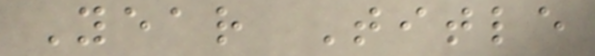Year Title
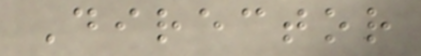Director
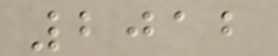2012
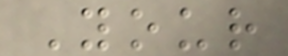Your
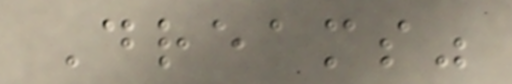Dreams"
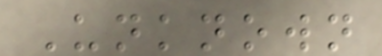Unknown
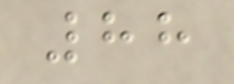88
